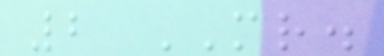2 MR.
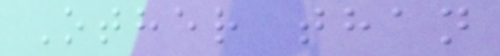Other than
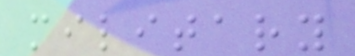military
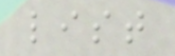list
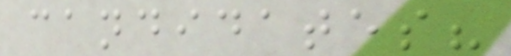candidates?
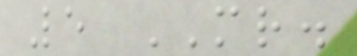5 MR.
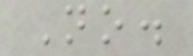No.
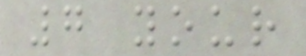7 your
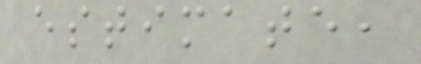estimate,
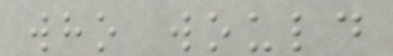who would
